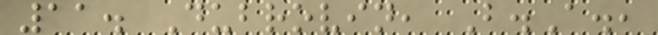11. Dubrovin, B.A.,
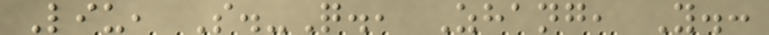Liu, S.-Q., Zhang, Y.:
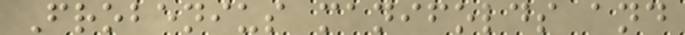Frobenius manifolds and
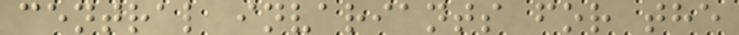central invariants for the
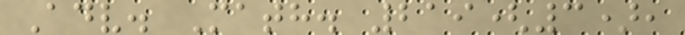Adv. Math. 219(3),
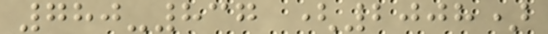780-837 (2008)
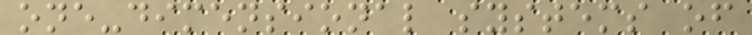one-dimensional systems of
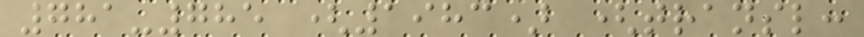781-785 (1983) (transl:
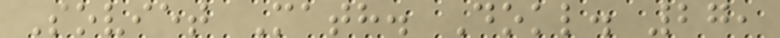Soviet Math. Dokl. 27,
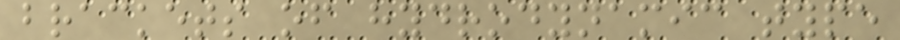brackets of hydrodynamic type
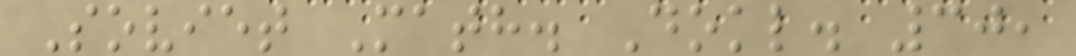Soviet Math. Dokl. 30,
